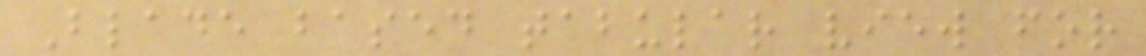Blade based tabular view for
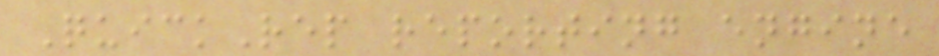QuickRep reporting engine
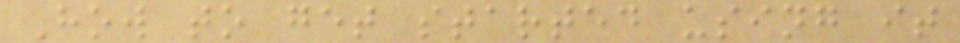How to get started using it
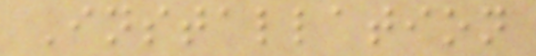Installation
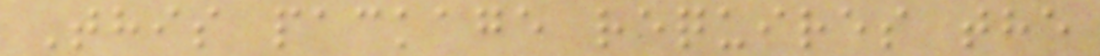This package requires the
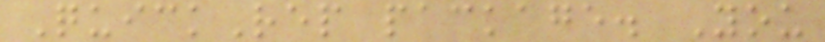QuickRep package. You
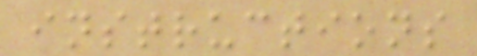instructions
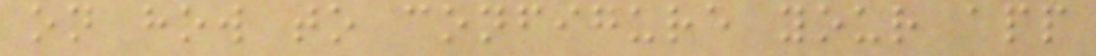on how to configure your app
